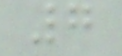7
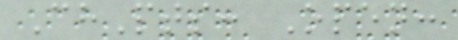ChPts: Open:
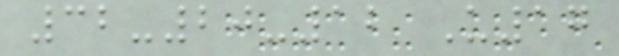32-20-12 U17
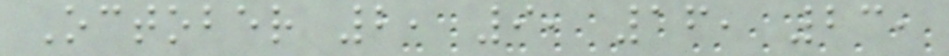October 2, 9, 16, 23,
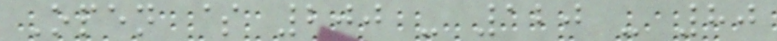Open $ 200 - 120 - 80
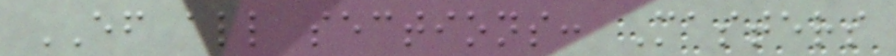EF all sections: Masters
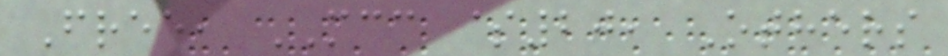Free, MCC $20, Others
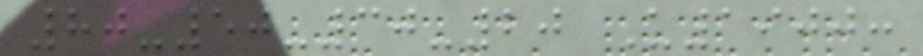80-50-30-20 U1900:
